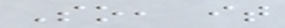So, it
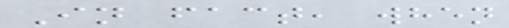In fact, when
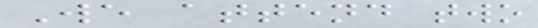We attend two
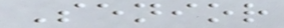Senior
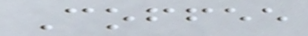Coffee
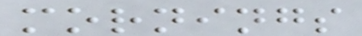mornings
